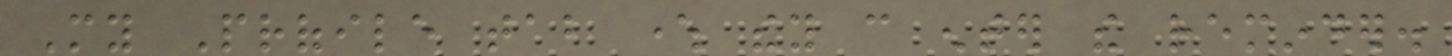My Profile tab where they can enter the reminder.
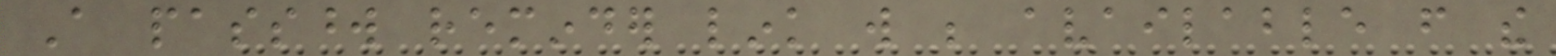A password reminder link will be available from the
